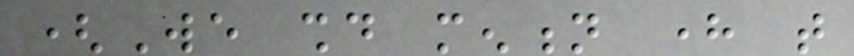(We should mention here that
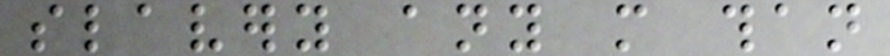slavery any more than
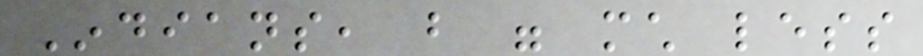Indians, but were much less
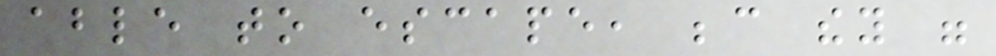able to escape, because they were
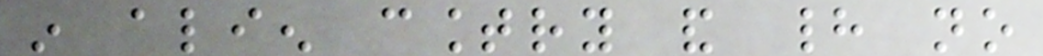in alien country and had no
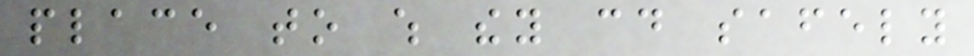place to which they could safely
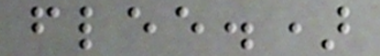flee.)
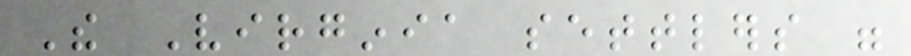The Virginia settlers were
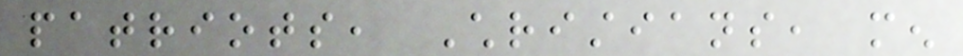patriots, Christians, men
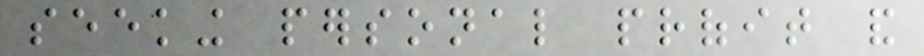seeking personal profit and
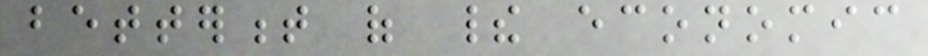betterment of their economic
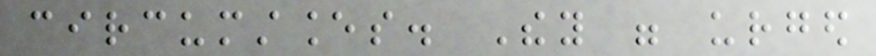circumstances. They were urged
